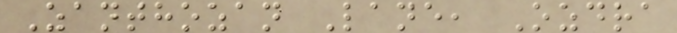Zanthozan Lane, Ozdra
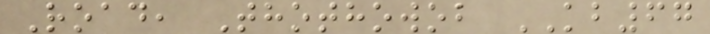Road, Thothowob KB67
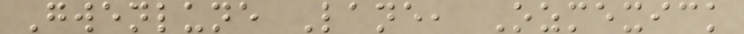Gwenlune Lane, Ozmexick
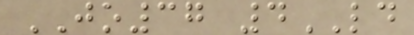JO37 4LD
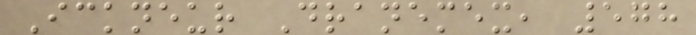Ickneur Dranemex, 578
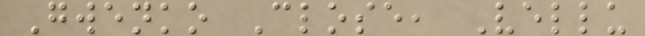Gwenko Close, Vellu
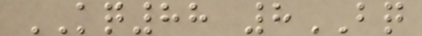KQ88 8BQ
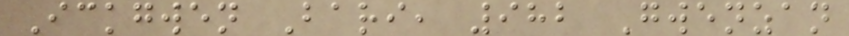Ickgwen Bari, 982 Gwenzan
